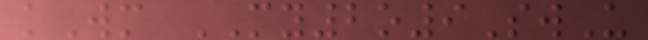kWm MY2o9SwU
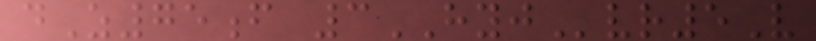dZ75f 3HYJvr5V
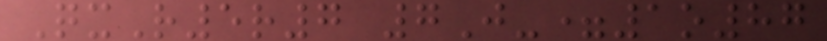QxR5r7 7J-=1o87
